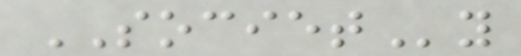SOCIETy
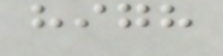high
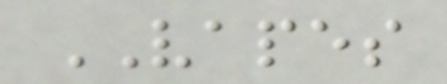VAPES
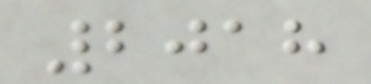2018
